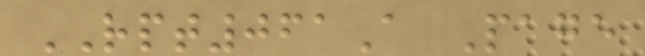RPT061A Page
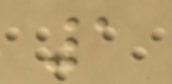1
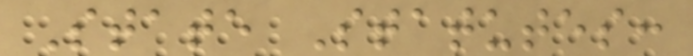State Statutes:
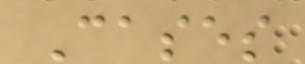Cases
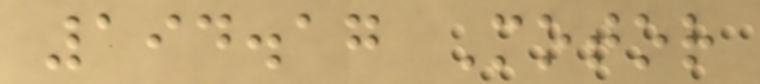194.17 Motor
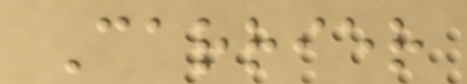Carrier
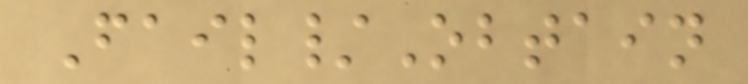Fail/Obtain
